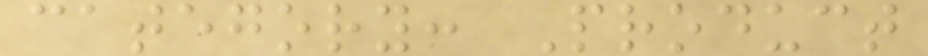category: Product
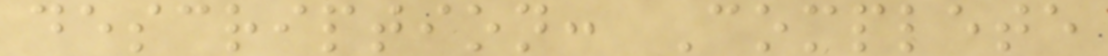description: Complete
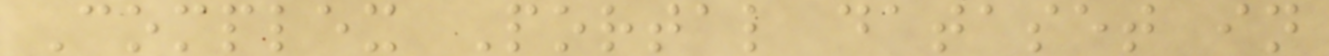Complex Portal dataset in
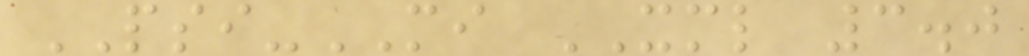PSI-MI XML 3.0
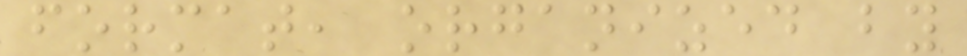format, organized by
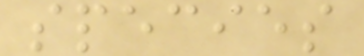species
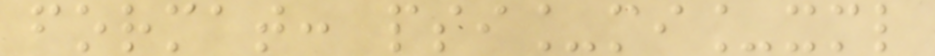format: psi_mi_xml
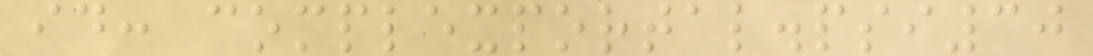id: complexportal.psi30
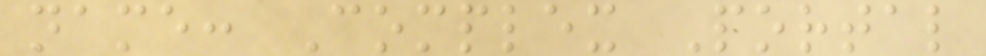name: Complex Portal
